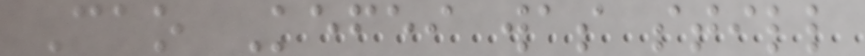Cao Kefei was still
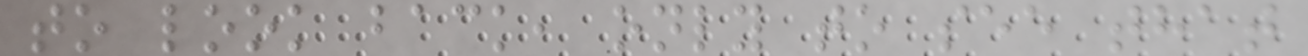to look back, only to see that
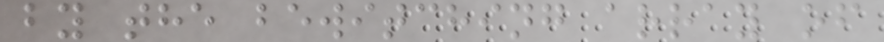by the bewitching array of
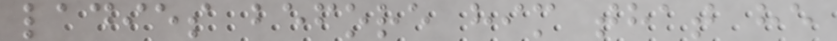ladies before him that he
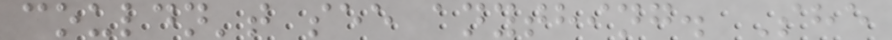couldn't see anything. She
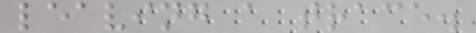leaving a trace.
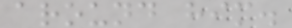around him.
